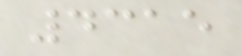4315
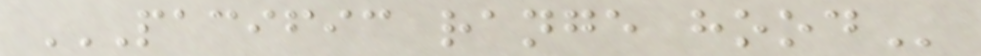PACIFIC RANGE HOOD
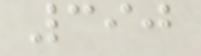390
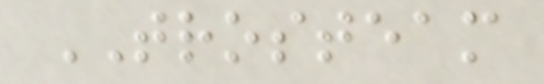TROSTEAM
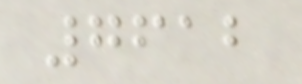7612
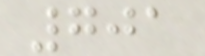701
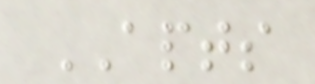APTS
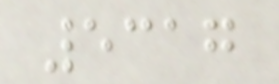5317
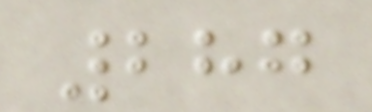287
